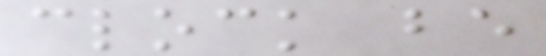clock be
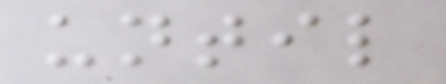until
